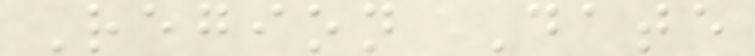Region Date
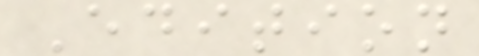Edition
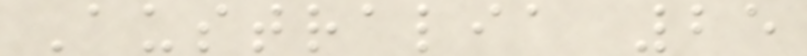Australia 25
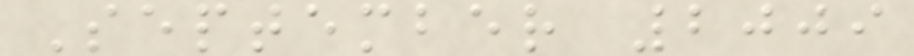September 2009
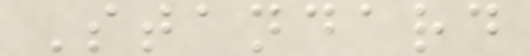Standard
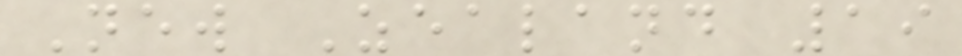New Zealand 19
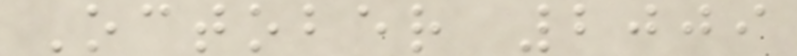October 2009
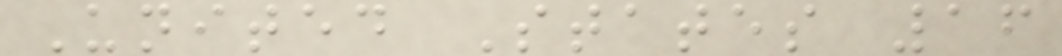United States 16
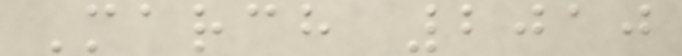March 2010
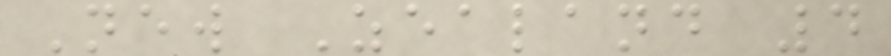New Zealand 4
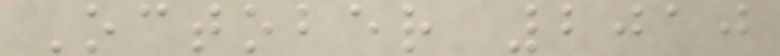October 2010
